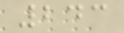243
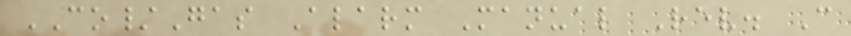CO/Gas Alarm Manual Rev. C
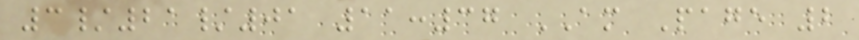3/21/01 11:37 AM Page 2
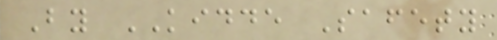By KIDDE Safety
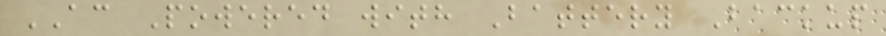AC Powered with Battery Backup
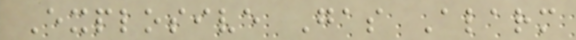Explosive Gas Alarm
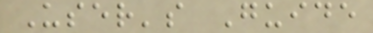User's Guide
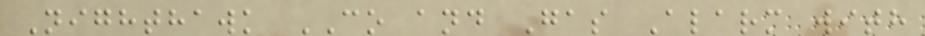Nighthawk CO and Gas Alarm with
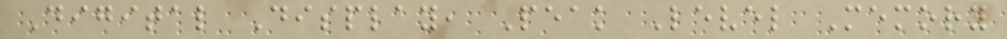Digital Display, Peak Level Memory
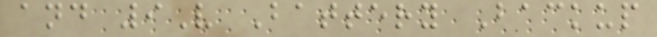and 9V Battery Backup
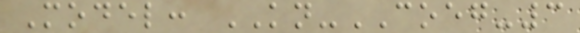Model: KN-COEG-3
